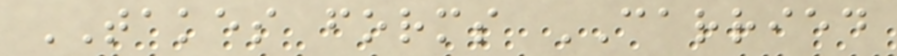TAKES forms CARRIED
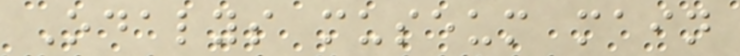Odalys museum main
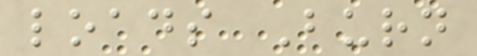loads Burn
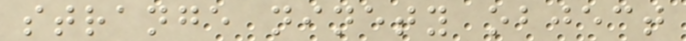strange ninety object
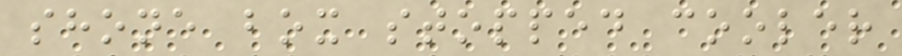shone box stopped cooler
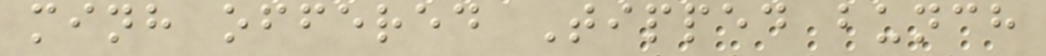minh offered Tipped bunch
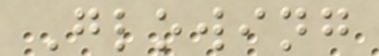Glowing
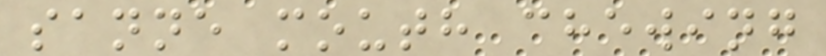sanne mouth chewing
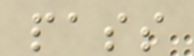pass
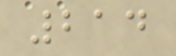214
